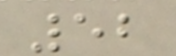52
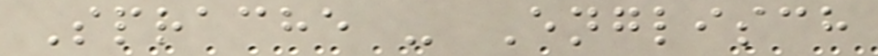Sprache - Englisch
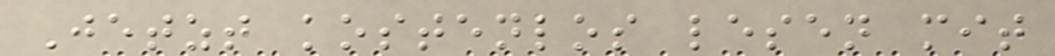Jetzt kostenlos lesen mit
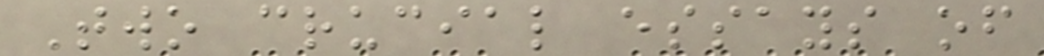Two crucial essays of
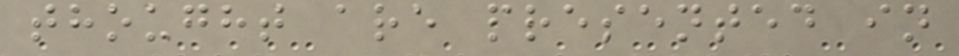thought are presented in
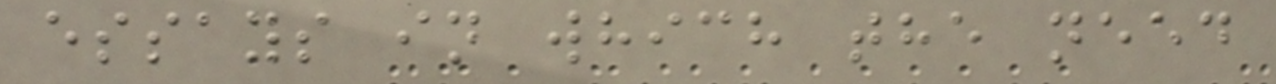essays in which the need
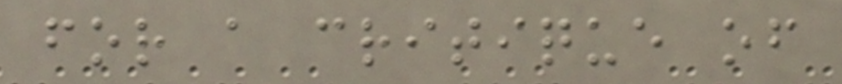for a critique of
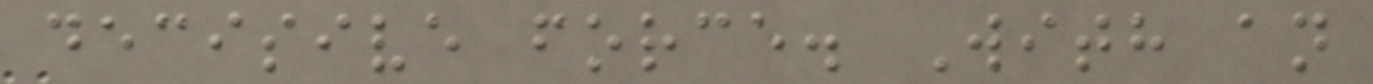decisive force. With an
